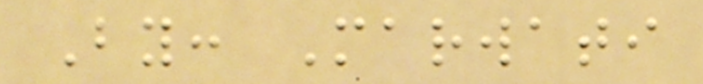By: Marwati
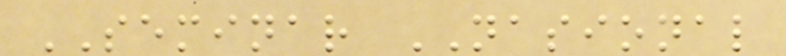SEMINAR NASIONAL
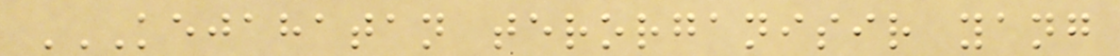KEJAHATAN TERORGANISIR YANG
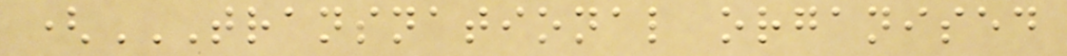(TRANSNATIONAL ORGANISED
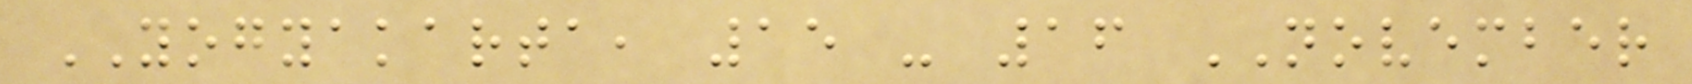YOGYAKARTA, 15 - 16 NOVEMBER
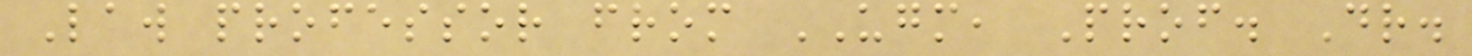Law professor from UGM, Prof. Dr.
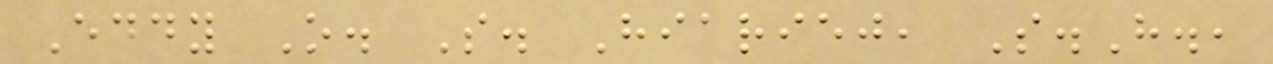Eddy O. S. Hiariej, S.H.,
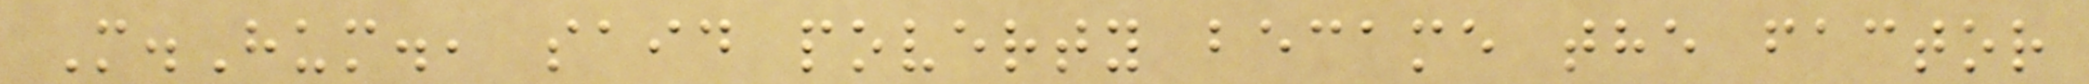M.Hum., said poverty became the factor
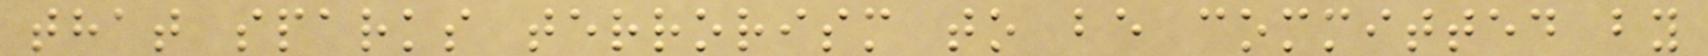that sparks terrorism to be committed by
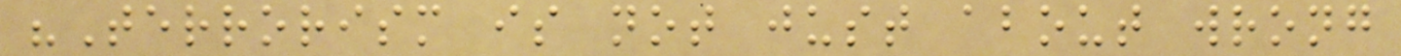"Terrorism is not just about wrong
